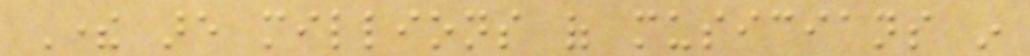There are millions of musicians in
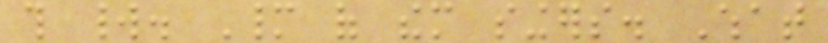this world. Many of them singers. What
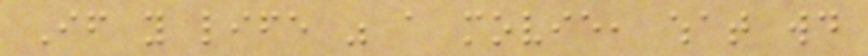If you life was a movie, what would
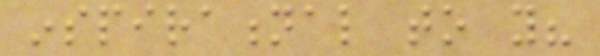inspirational to you?
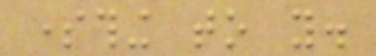something to you.
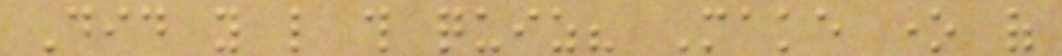Did you like this quiz? Make one of
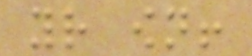your own!
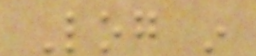Log in
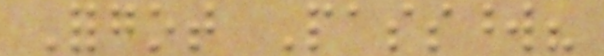Forgot Password?
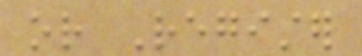or Register
